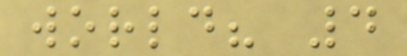world? 4
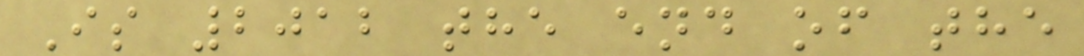Is 2012 the end of the
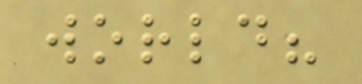world?
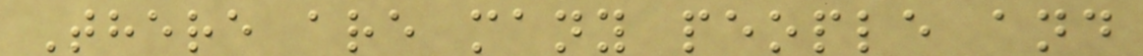There are many people and
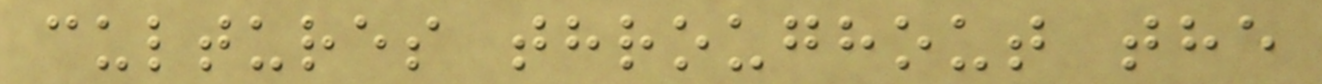cultures throughout the
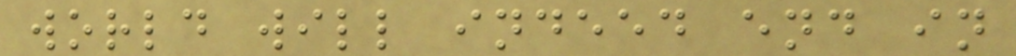world will indeed end in
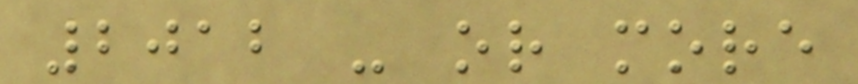2012 - or more
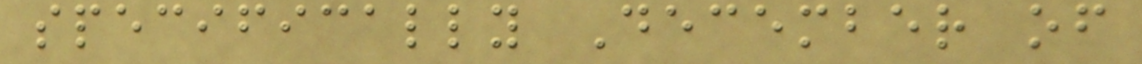specifically December of
